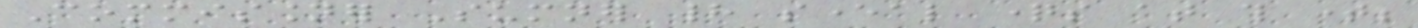Commissioner Sumner had several questions at this time;
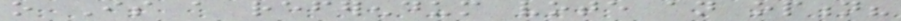o Is a referendum vote an option?
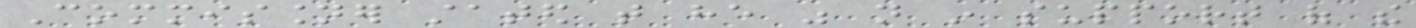Commissioner stated that he was not in support of the
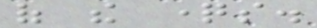of the questions.
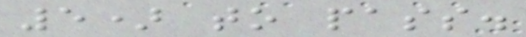5) to pass.
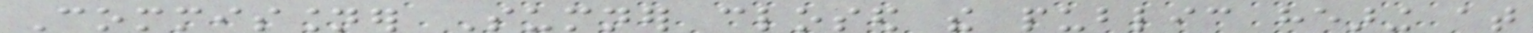Commissioner Sumner closed the public hearing at
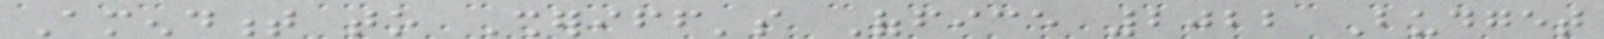Amendment to Sheriff's Office 2022 Budget
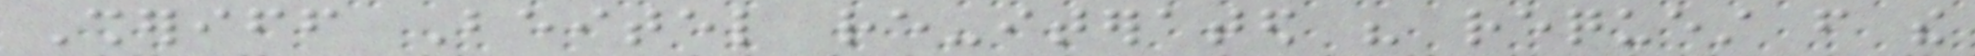Sheriff Beitel re-iterated his request from the
